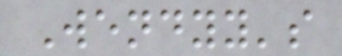Wendyy's
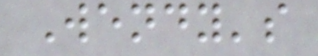Wendy's
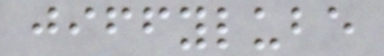jiffylube
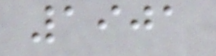1901
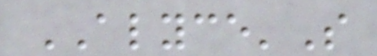ALYCE'S
